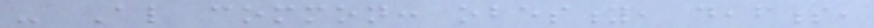- Also common: obesity, deafness,
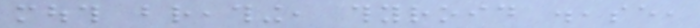mouth breathing, thyroid disease,
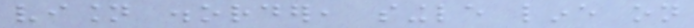vision disorder, single line on
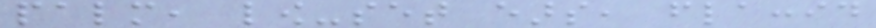palm, low-set ears, flaccid
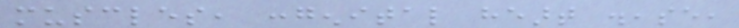muscles, congenital heart disease,
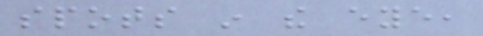spots in the eye,
